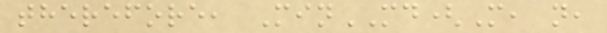therefore, MinMD(M, n,
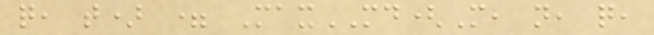q, t) = MaxMD(M, n, q,
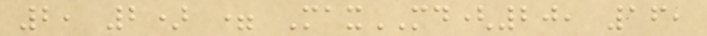2, 2) = MaxMD(20, 16,
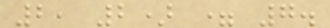2, 2) = 7.
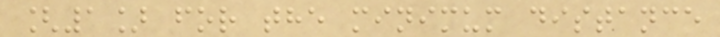[1] for the minimum distance
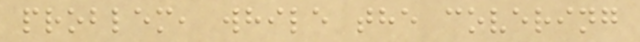problem, while the covering
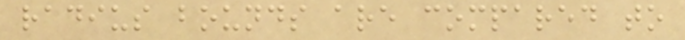radius bounds are compared to
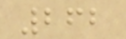262
